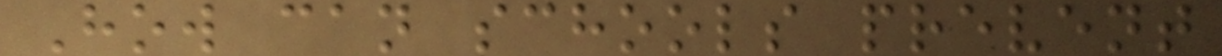How can schools prevent
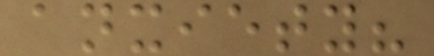anxiety?
